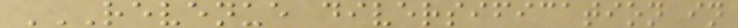REVENUE DIVERSIFICATION IN
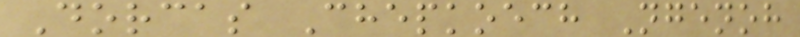Dorcas Chepkoech Ngenoh
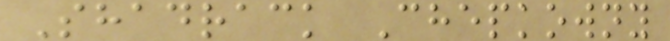Shadrack Chepkowny
